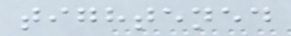tightened
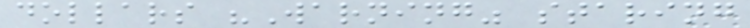dollars "Warning" staring
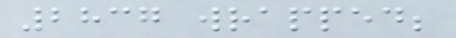2837 wrapped;
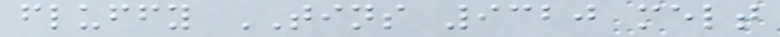fluffy TINS 9320 melt
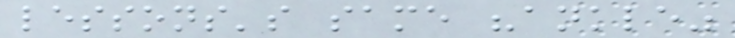lessons's same "ankle"
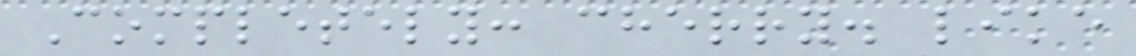Completely: cherry. like
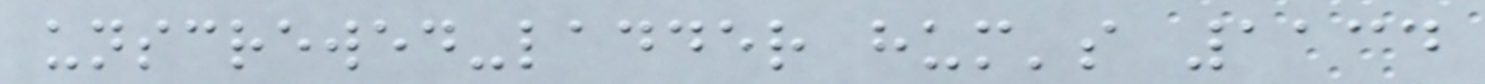unscrewed-ladder hum's 1134
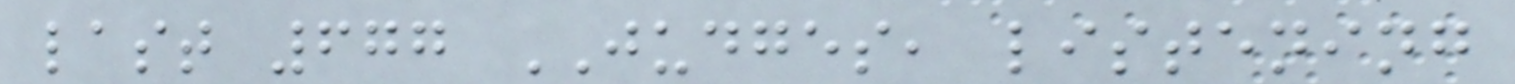last 677 JUDGES, listening
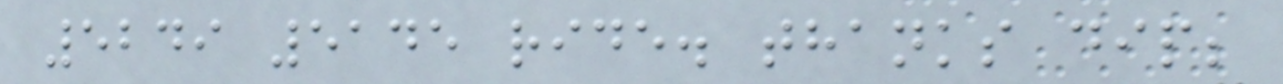5249 5145 ride. thanks dip;
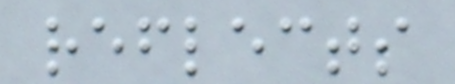reflects
